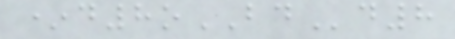*d8oBDd8
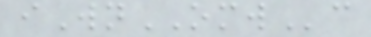iWnOMWc
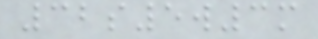32s5w3m
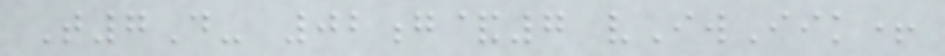T7D- 02g&7 vIwIik+
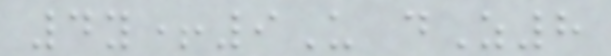4y+9U dZ8
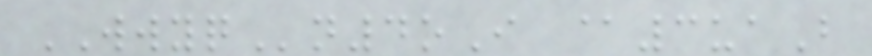WWYQn4oI @3uaB
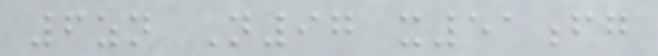6zn N97 x51fg
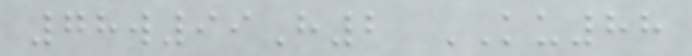78w99H2 KU88
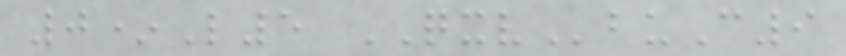0*L5 QXVbuC9
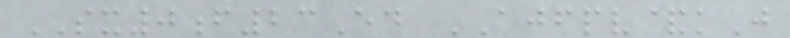SX0f23Ed AJFPV&kJ
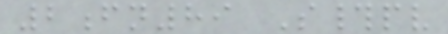2fn89 S#pv
